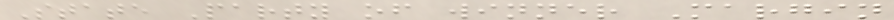State Party of winner Margin
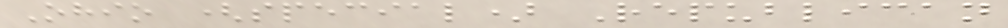Ohio (special) Republican
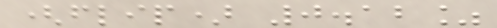(flip) 0.12%
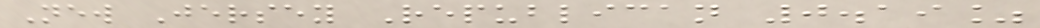New Jersey Republican 0.19%
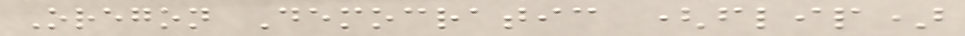Oregon Democratic (flip)
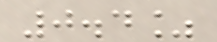0.4%
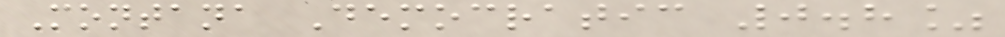Montana Democratic 0.8%
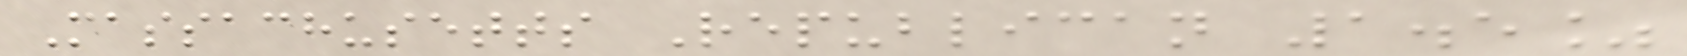Massachusetts Republican 1.5%
